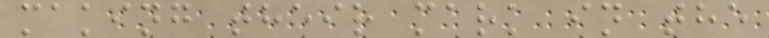making their mark in the
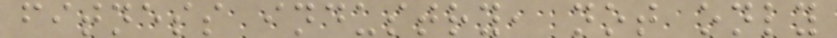fitness industry, not only
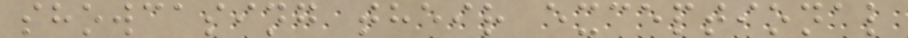showcasing their exceptional
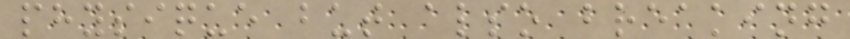physique but also breaking
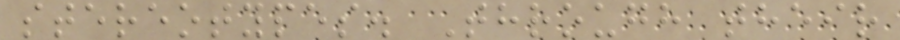stereotypes. Through their
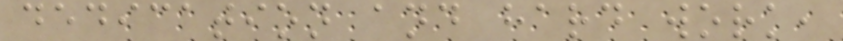dedication and hard work,
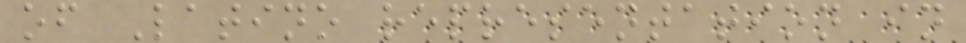of Latino representation in
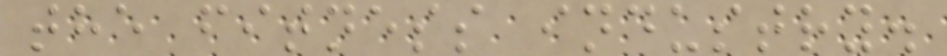the fitness industry.
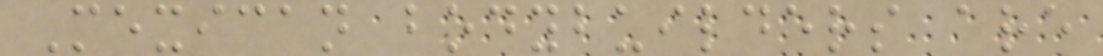Mexican bodybuilders are
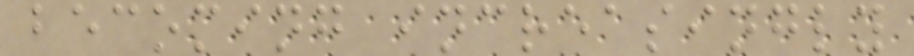becoming increasingly
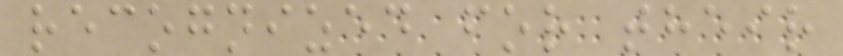recognized for their
